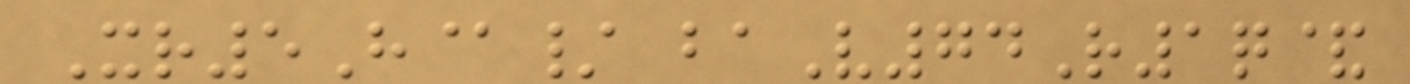Xr5H@/ baV74R1q&
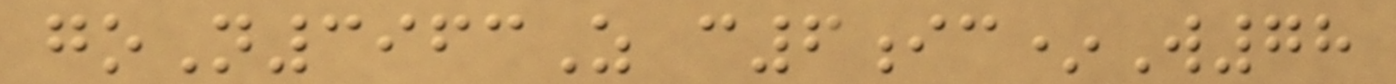goN3963Z c6ic*W78
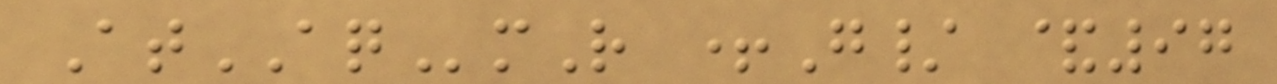AtAQmR +G/ &97
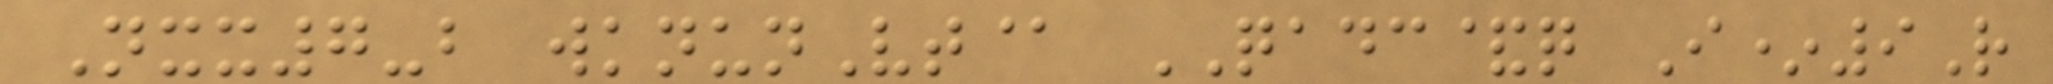Nxx7-b wknunVt@ QADC&q I*9R
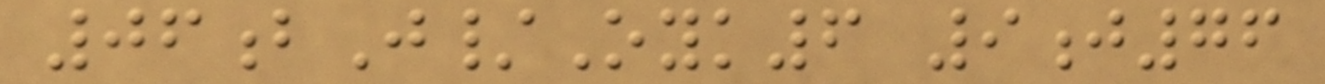06bJ/Oyk6 9j76
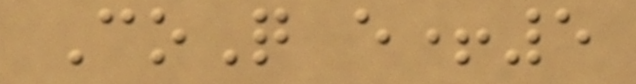CoQ e+5
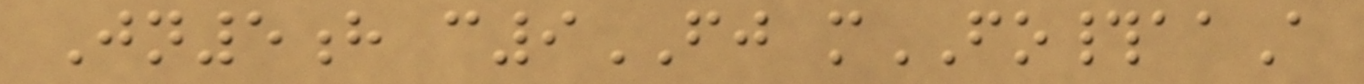Jn5h c9FJ mFO#aaA
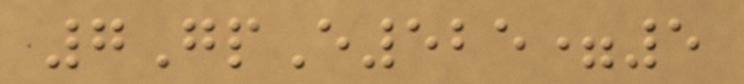7GpE525=5
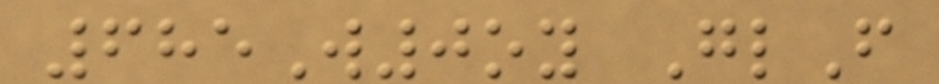685W0oy GlF
